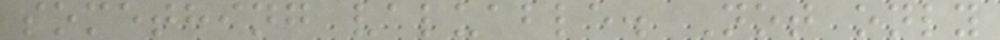something valuable. Not only
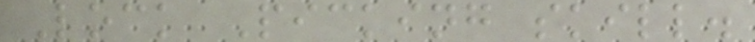Lock Picking skill.
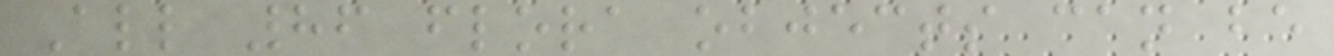All 86 flora objects can be
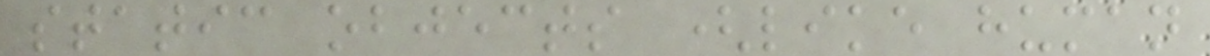static objects (like human
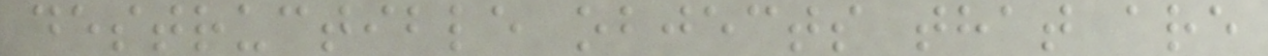destructible objects that are
